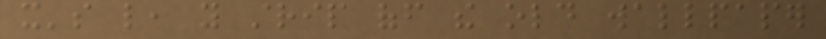it's like, you strip off the old wallpaper
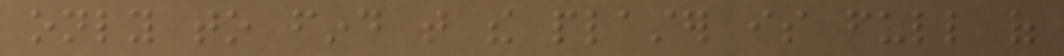only to find that the plaster is full of
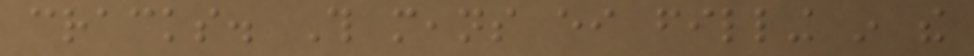cracks. This means either filling in the
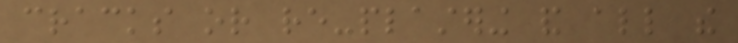cracks or re-plastering and all the
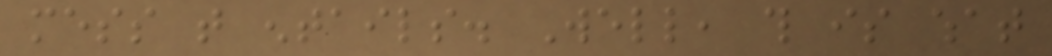mess that entails. Well, this is what
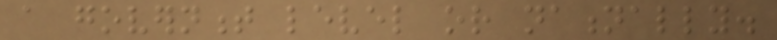a government level or nationally.
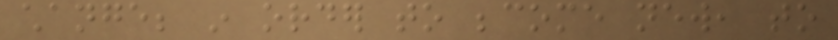change; in order to become new, to
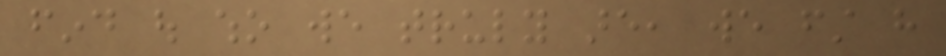find out who we truly are, we first have
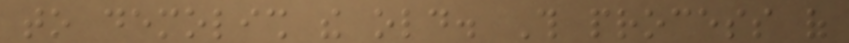to demolish the old. This process of
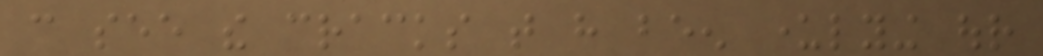can see the cracks that have been underlying our
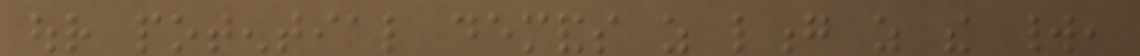our potential demands as long as the world,
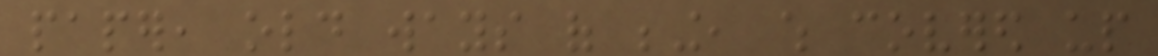paper, old ways of being, which covered up
